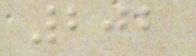202
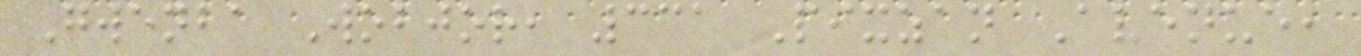Gwenba Wobjor, 331 Pixzan Avenue,
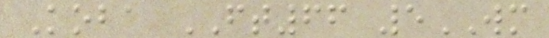Koba FT66 5WM
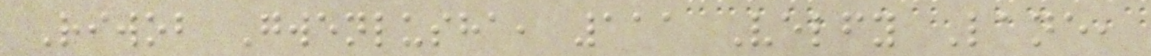Riwob Gwenlusha, 111 Velfy Lane,
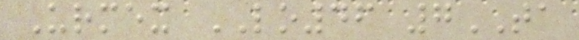Urmex LO46 7TA
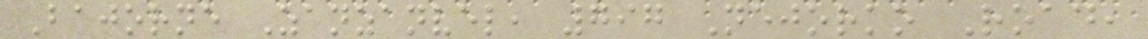Bajorne Zanzanvel, 797 Nejorko Road,
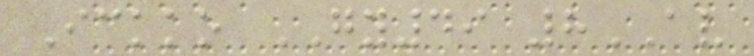Ickko GY49 8AV
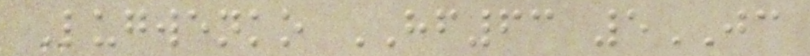Lugwenko HF63 5JC
